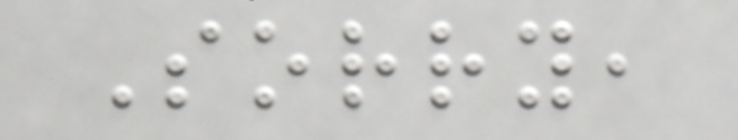Sorry,
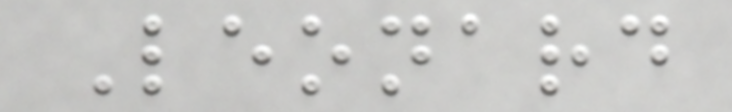Leonard
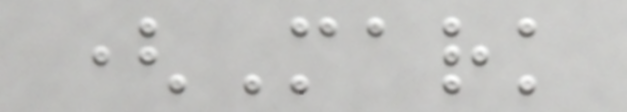(Mark
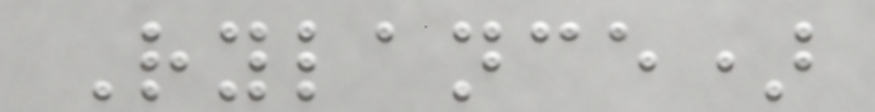Rylance)
